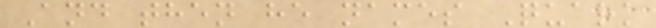And then he names Quark
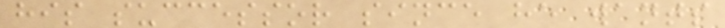his successor since he wants
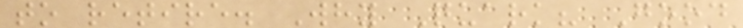to retire. Why Quark? Good
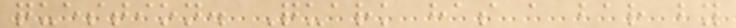question. Quark has a bar by
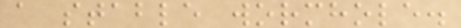a stable wormhole.
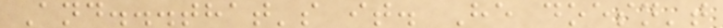And...that's it. He doesn't
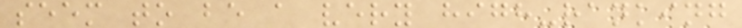seem to be a very high-ranking
